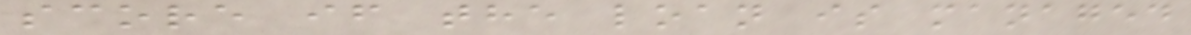score if the loan is managed
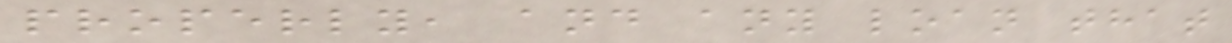properly, and any loan that
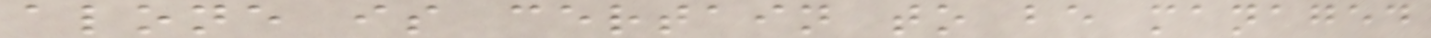alone is certain to be managed
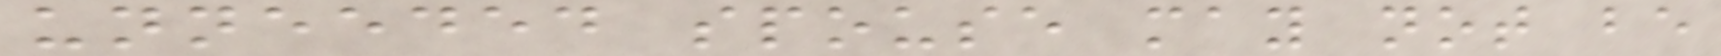unneeded spouse may not be
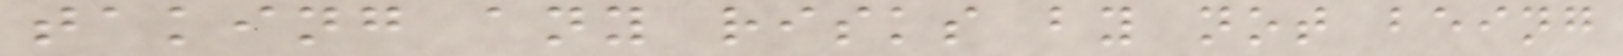taking any risks by not being
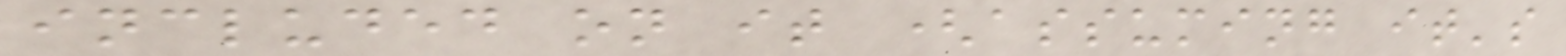included on it (assuming it's
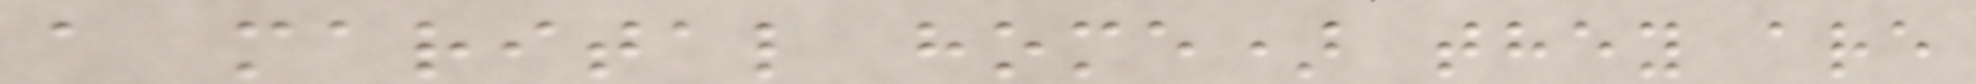a marital home) they are
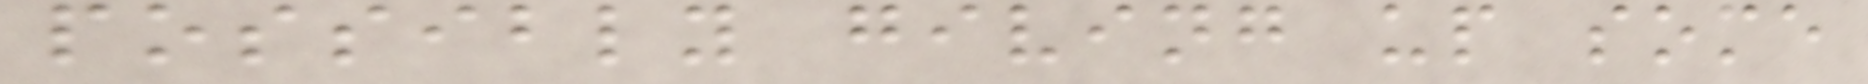possibly giving up some
